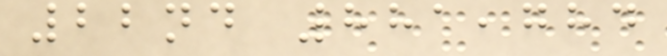22nd 881,784
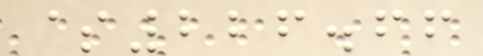$226.66
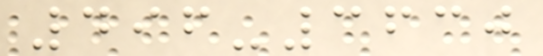496-3630
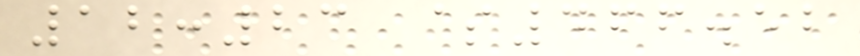12:23 $466.52
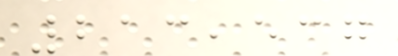213,537
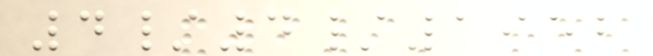4/4/1952
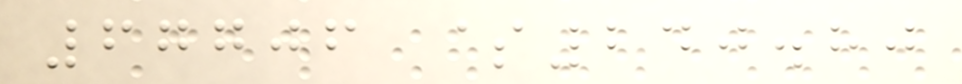67706 $240.80
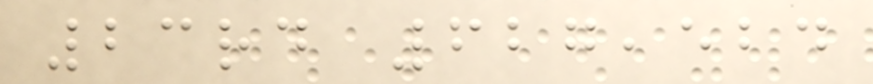23rd 627,524
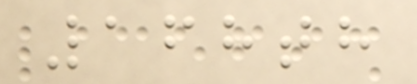168th
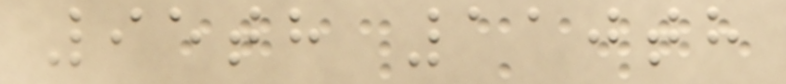95th 110th
